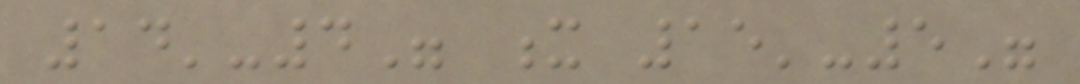14'-4" x 15'-5"
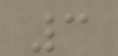3
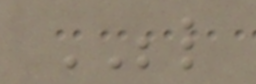BELOW
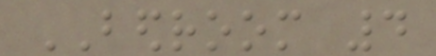BEDROOM 4
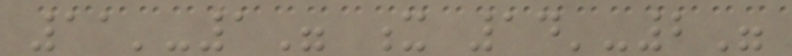11'-1" x 14'-2"
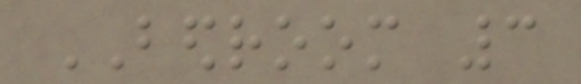BEDROOM 3
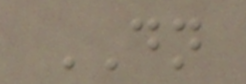DN
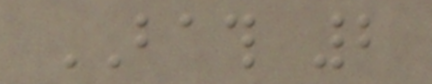BATH 2
